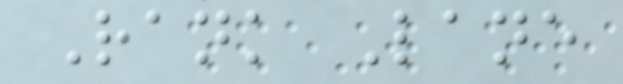Rank Lane
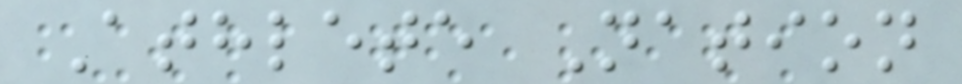Athlete Nation
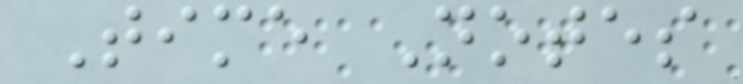Time Notes
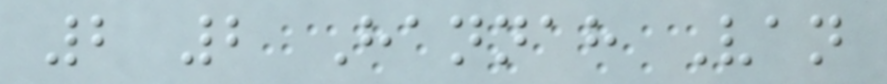2 2 Hannah Van
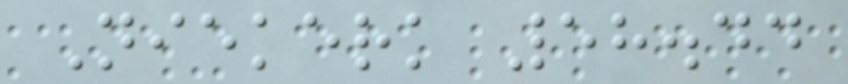Niekerk 58.44
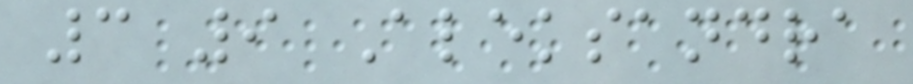3 9 Aleksandra
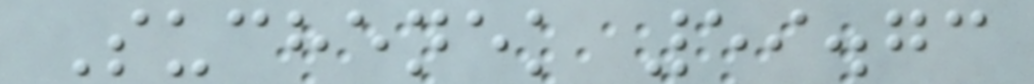Suchenek 59.73
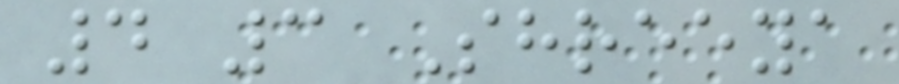4 3 Shreeya
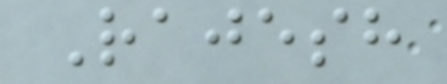Rajesh
